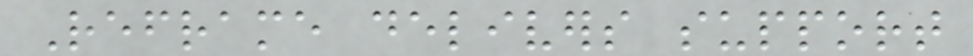Reframe delivers support
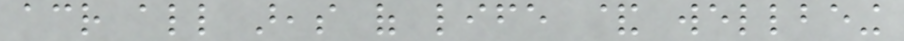across all areas of life & wellbeing
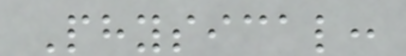Physical:
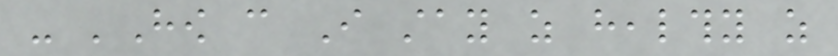- 'How can I stay as healthy as
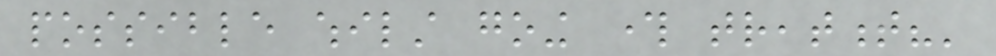possible whilst going through treatment?'
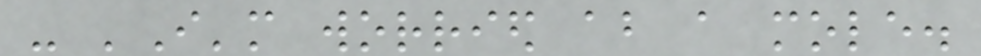- 'I'm worried about a mole.
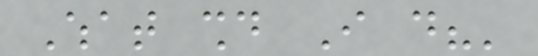What should I do?'
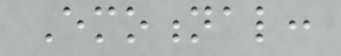Emotional:
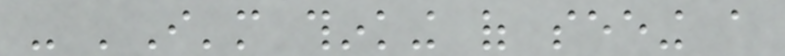- 'I'm thinking of seeing a
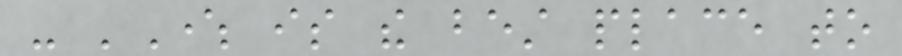- 'Where is the best place to
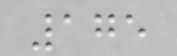175
